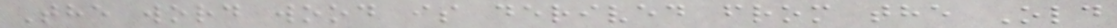The word wood is derived from the Old
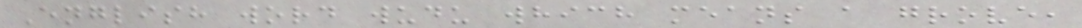English word wudu which means a grove,
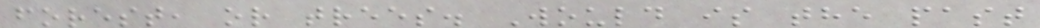forest, or trees. Would is the past
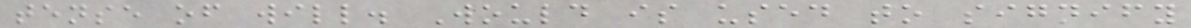tense of will. Would is used to signify
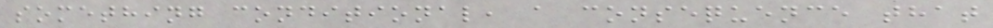something conditional, a consequence that
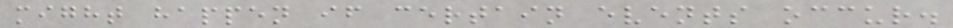might happen if certain events occur.
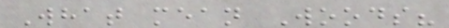What mean Woods?
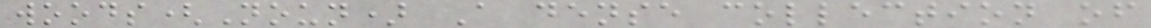woods(Noun) A dense collection of
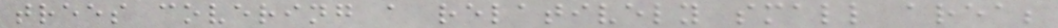trees covering a relatively small area;
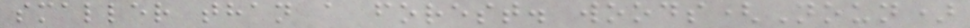smaller than a forest. woods(Noun)
